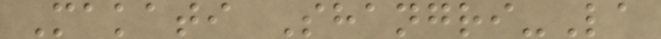Makati Shangri-La
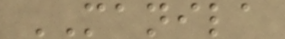MANILA
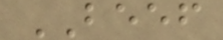BEEF
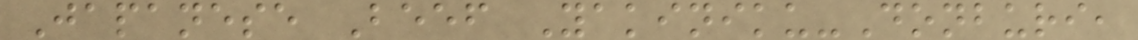Japanese Beef Yakiniku-Donburi,
